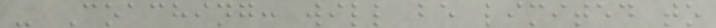- Coaching: will be limited to
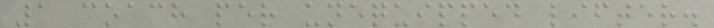1 coach per unequipped lifter.
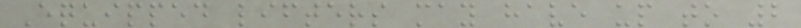Equipped lifters may have up to 2
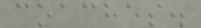coaches.
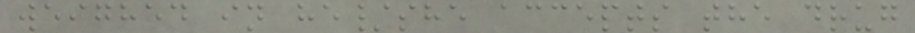weighed in he/she accepts the drug
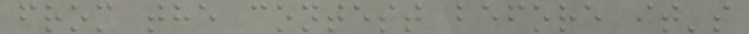from the contest before it's
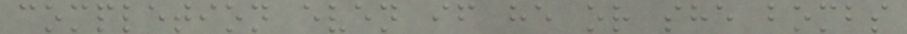completion even if he or she bombs
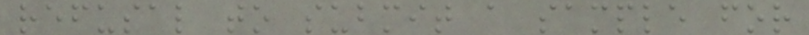refusal to submit a sample for
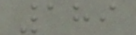189
